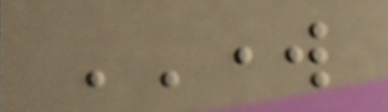WORK
